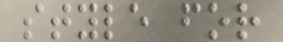style for
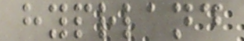hyprland
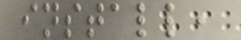install,
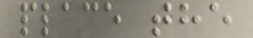place the
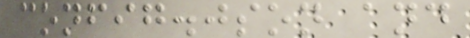config.json and
